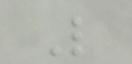L
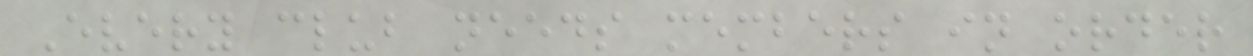Every club needs members in order
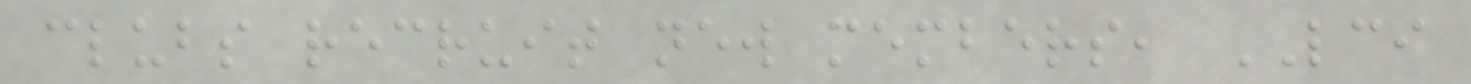clubs recruit new members, LCI
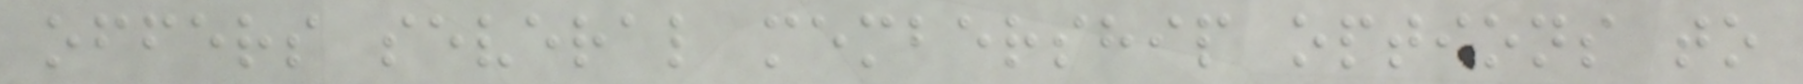offers several membership options to
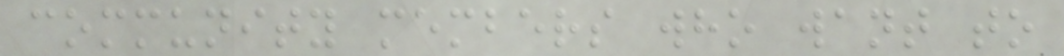community members who want to
